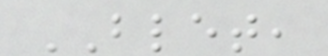BLET,
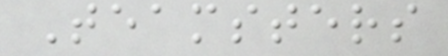Teamsters
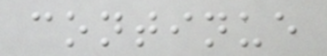continue
